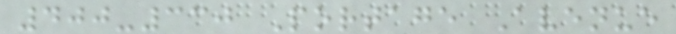400-330 Portage Avenue
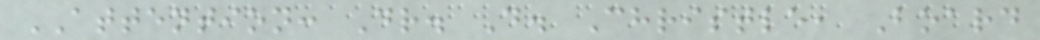ATTENTION: Dr. D. Christle, Board
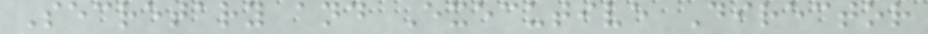Secretary and Executive Director
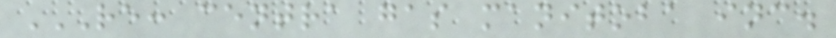RE: CENTRA GAS MANITOBA INC.
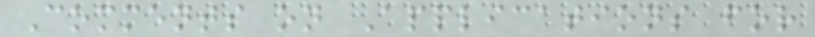Comments on Applications for
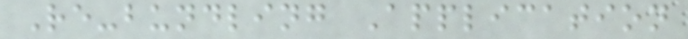Re-bundling Application
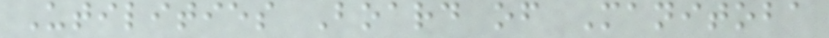Utilities Board of Manitoba
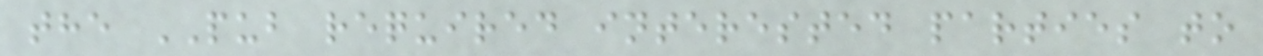the PUB required interested parties to
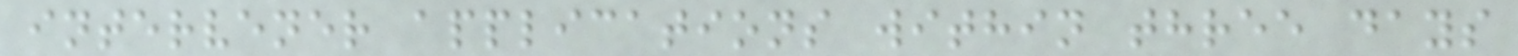intervener applications within three days
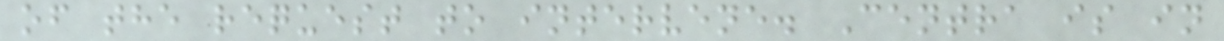of the request to intervene. Centra is in
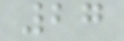27
